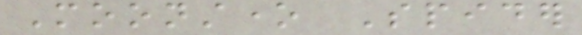Moonstone Spider
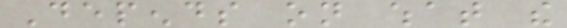Depends on what the
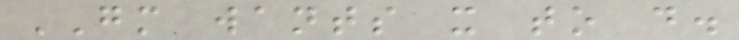GM wants it to do.
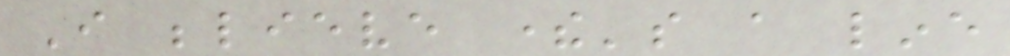I believe there's a line
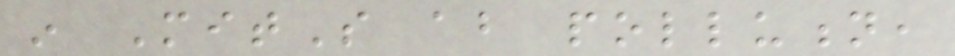in MitS about pollution,
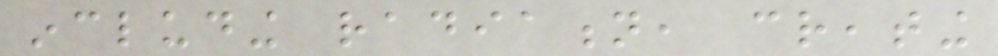including radiation, creating
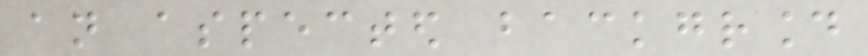an aspected background
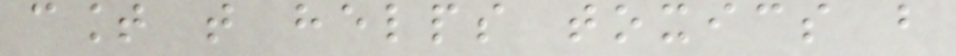count that helps toxics but
